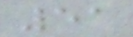51
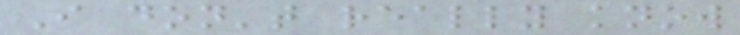I don't really know
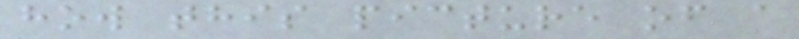how this picture of a
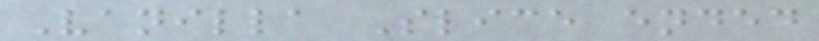Vanilla Slice ended
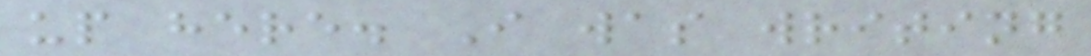up here. I was writing
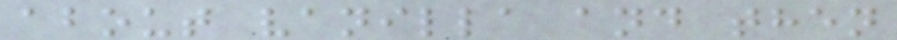about vanilla and then
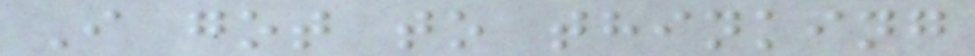I got to thinking
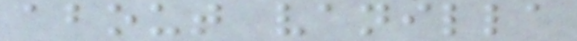about vanilla
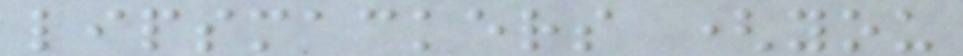lipsmackers (you
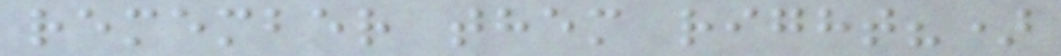remember them right?)
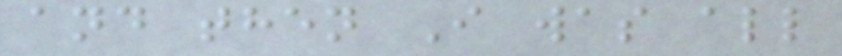and then I was all
